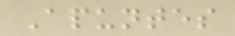Apuntes
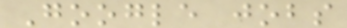Google jobs
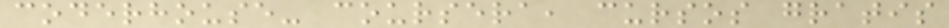coderhouse- coursera, cursos gratis
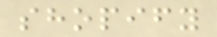shopify
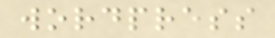wordpress
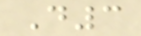D3
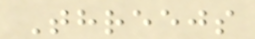Threejs
